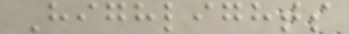Highlights
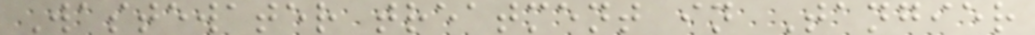Wastewater treatment in Tangier
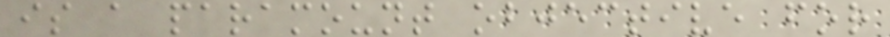is a paramount objective for
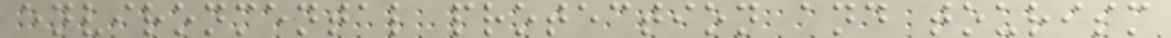environmental protection and tourism
